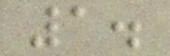1.
